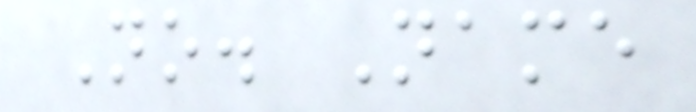No. Name
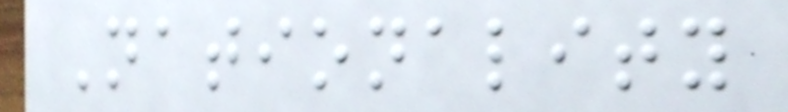Nationality
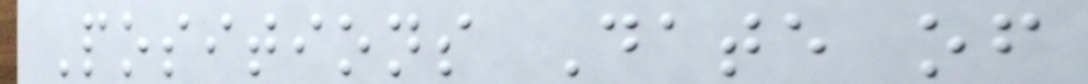Positions Date of
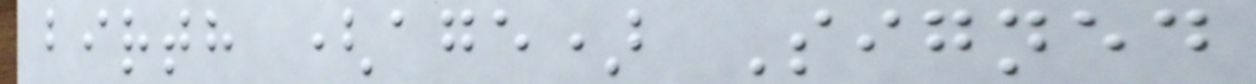birth (age) Signed
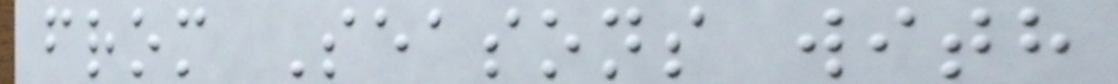from Seasons with
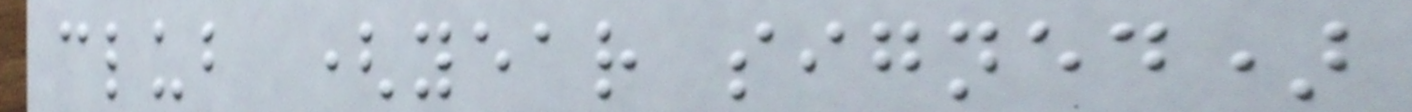club (year signed)
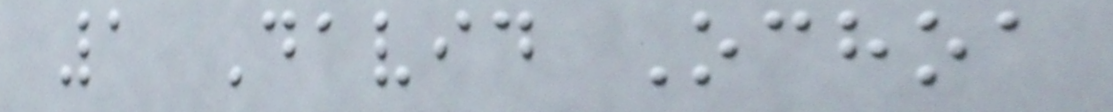1 David Ochoa
